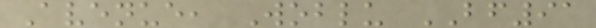Avenue, Woblu BF91
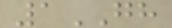1GH
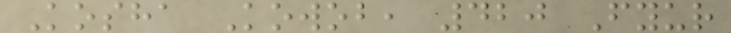Kosha Kowob, 420 Fyur
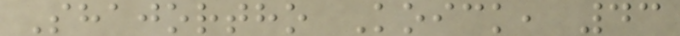Shajortho Koick, 43
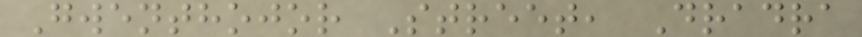Gwenthojor Street, Dradra
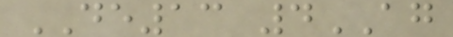DE13 4AG
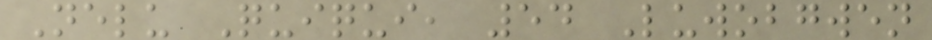Nelu Quiqui, 54 Luwobgwen
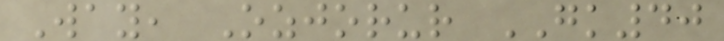Way, Ozjorur GK40
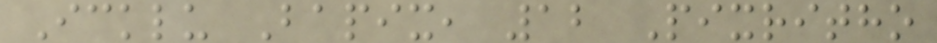Icklu Bapix, 12 Pixritho
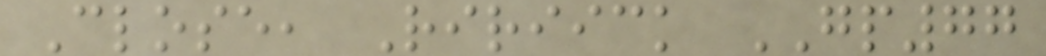Close, Ririick GP77
